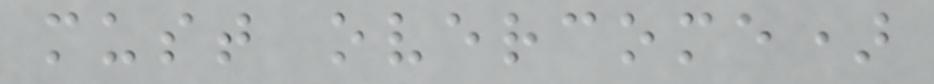must overcome)
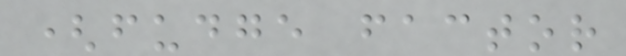(fudge factor
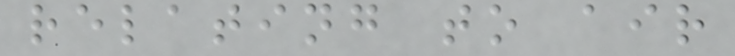relating to air
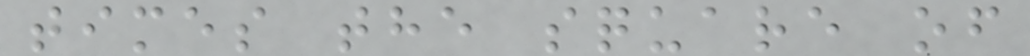times the square of
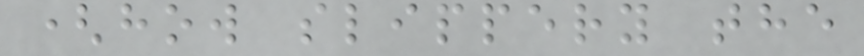(how slippery the
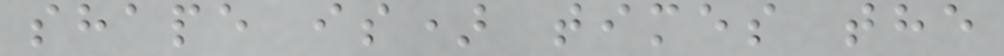shape is) times the
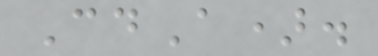CdA).
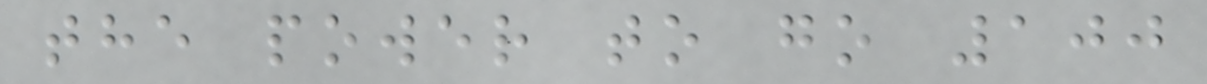the power to go 100
